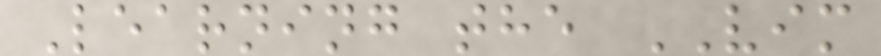Learning the VIM
